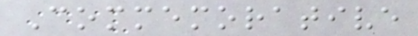Commemorative
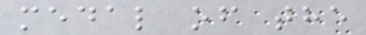medal of the
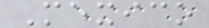Mexico
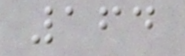164
